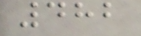482
